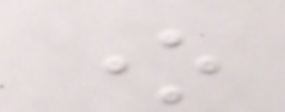one
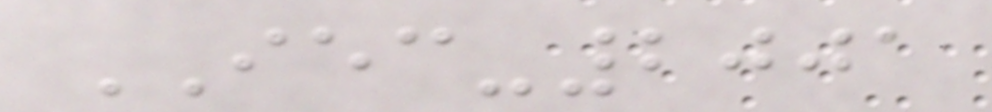IEC-2001
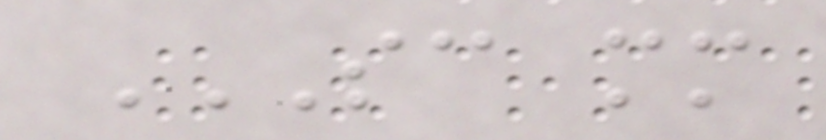SC MM
